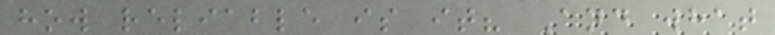how reliable is it? And what
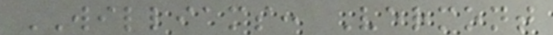WILLIAMS: Vermont
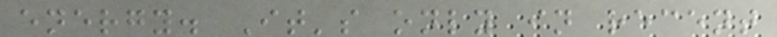energy. It's only in recent
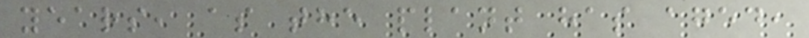years, as the plant has aged,
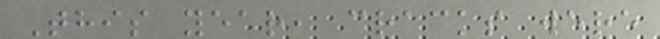This year, cracks were
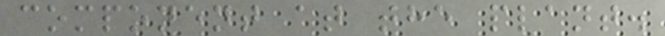component at the plant.
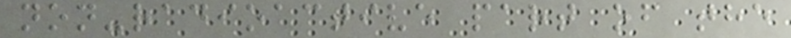non-radioactive part of the
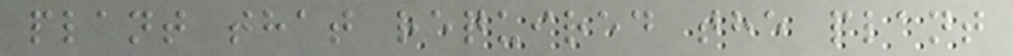plant that required the plant
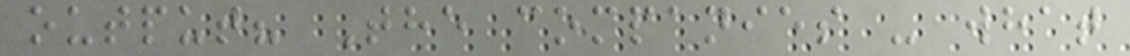output? The companies - what
